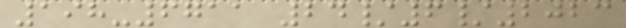198-6711 24/6/2023
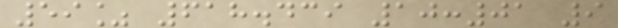59% 618.439 10:01 9
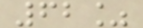62%
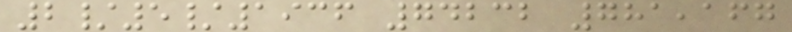2/5/1936 74232 781,167
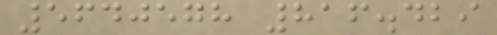5640578 816.429
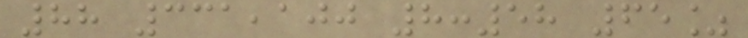88 331,100 8:58 65%
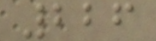226
